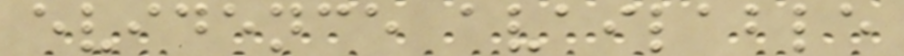evidence available
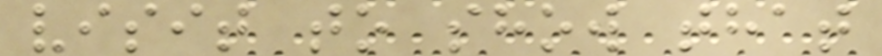visit to show that
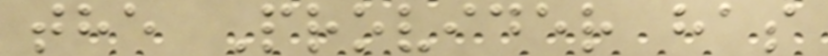the Provider has
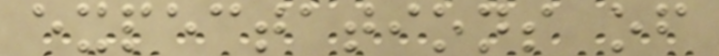expectations of
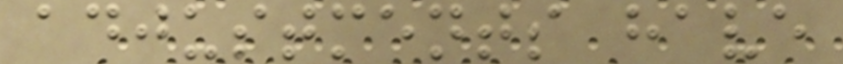adjustments have
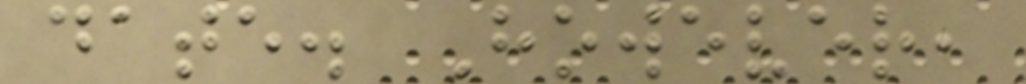date. However,
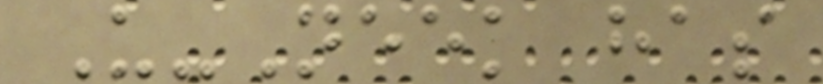U-Neek has
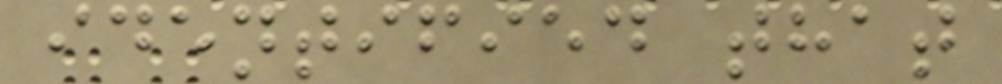identified that
